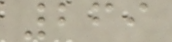269
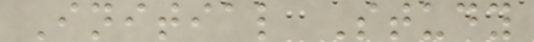Initial Study
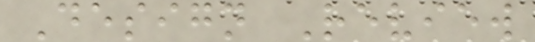Design Review
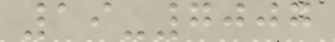19-7007
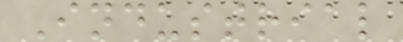Industrial
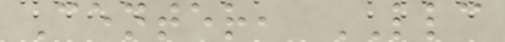Center, LLC
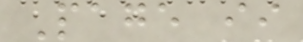Page ii
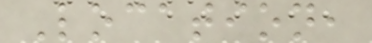Location,
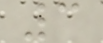3
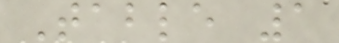Table 1
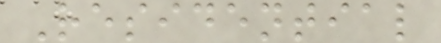Residential
